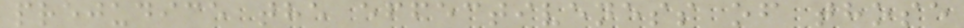prejudice the effectiveness of those
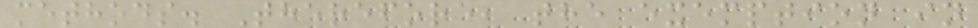methods. Therefore, the exemption in
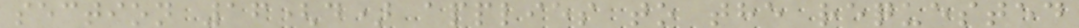section 16(d) applies to the requested
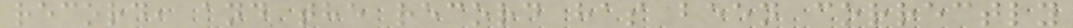record, and the record has been correctly
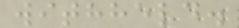withheld.
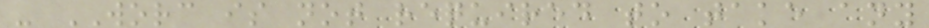- WORC is not required to take any
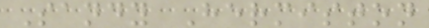Sandy Hermiston
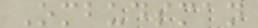Ombudsman
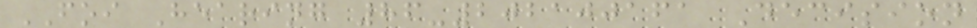FOI Hearing 86-202100161 Decision
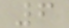6
